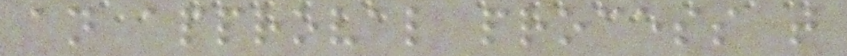an approval process that
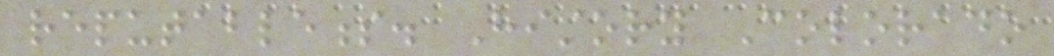reputableness. History Colorado
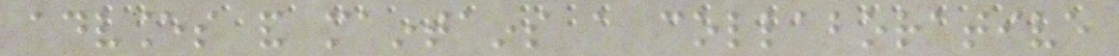advances and maintains a collaborative
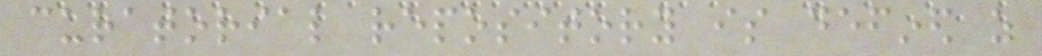curatorial repository is defined as
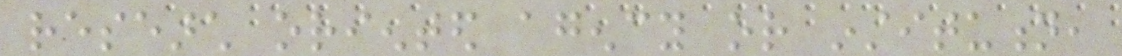research oriented agency or institution,
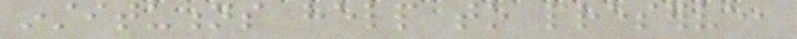institutions help to preserve,
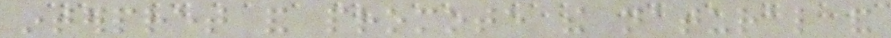interpret and promote the natural and
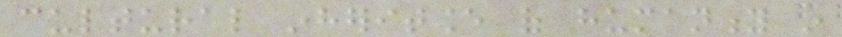cultural inheritance of humanity in
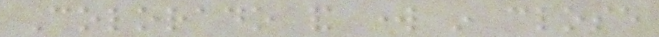Colorado and work in close
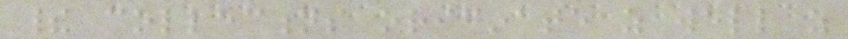their collections originate as well as
